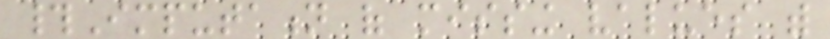#Imputation of missing values with
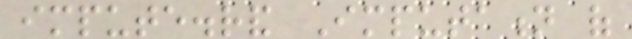impute.rand Imputation of
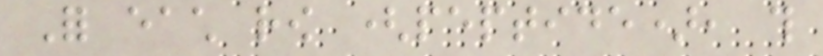For each row (peptide), this
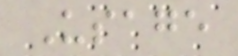Usage
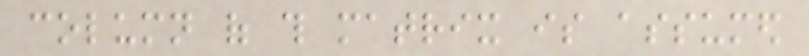column of this matrix is assumed
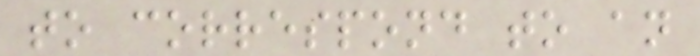to correspond to an
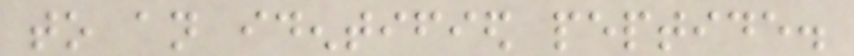to an identified peptide.
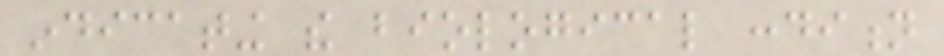indicating the biological condition
